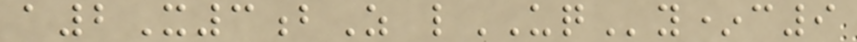a2X3bZ lUQy*c9
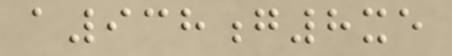a938g8xe
